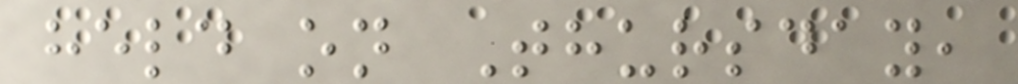held on Thursday,
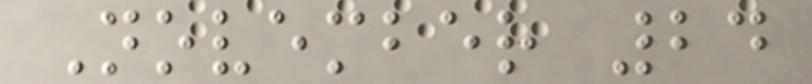November 24
